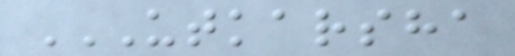UTKARSHA
